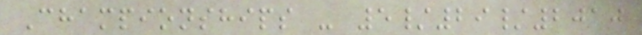Championships - 5/29/2010
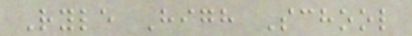Ryle High School
